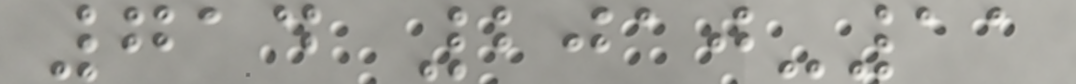714 2010-11
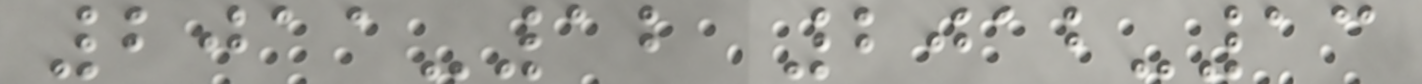2011-12 2012-13
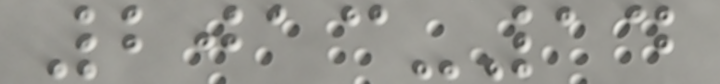2013-14
